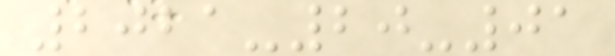2021-20-01
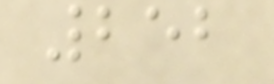252
